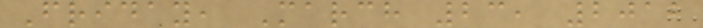Friday, March 23, 2012
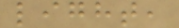light,
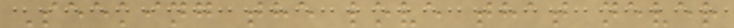Seeking the love that never
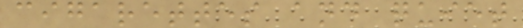cigarettes and quiet
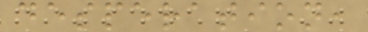desperation,
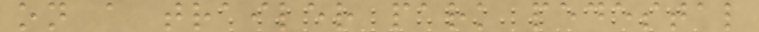on a trailer park pedestal
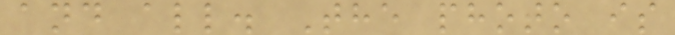and all. The photo is
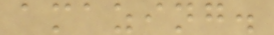amazing.
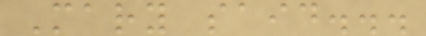Mary said...
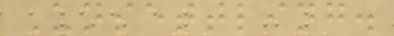Unsettling.
